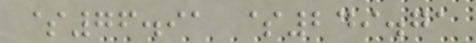$76.91 $249.71
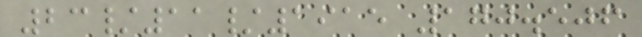23/11/1915 170.506
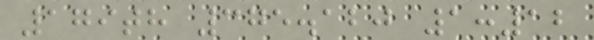179th 375.120 1:12
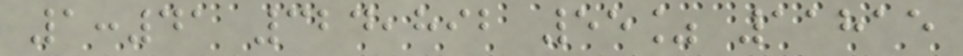1:41 324,892 55% 11815
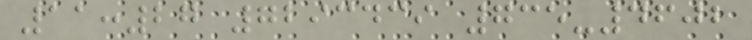11:27 7293439 735-4602
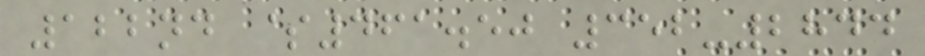122nd $461.50 352-2844
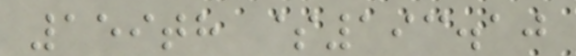159th $193.10
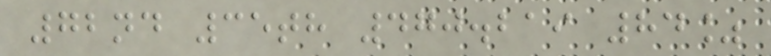72nd 35th 470.219 84%
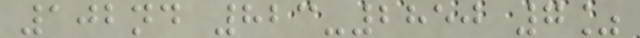102nd 823-2850 7%
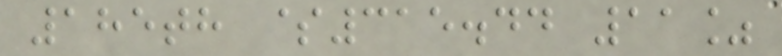185th $315.44 11%
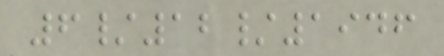6/12/1946
